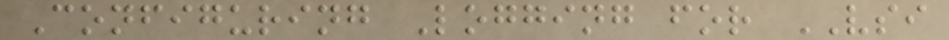Configuring Logging for VSI
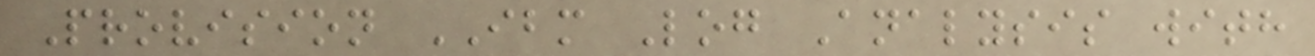Provision IBM Log Analysis with
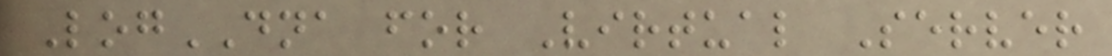LogDNA for Virtual Server
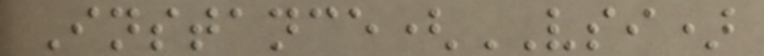Instance(VSI)
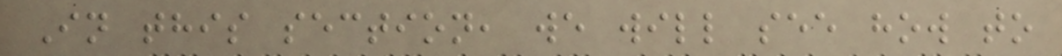In this section, we will see how to
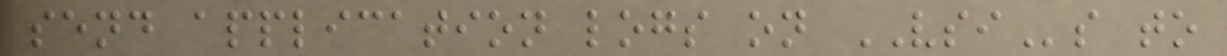send application logs on VSIs to
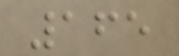165
